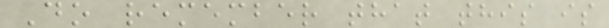Do remember that this is
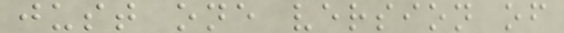just one version of
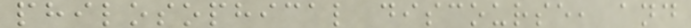philosophical discourse, and
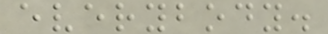everybody.
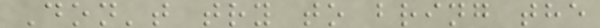Don't try to bring the
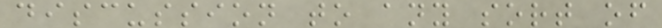discussion to any sort of
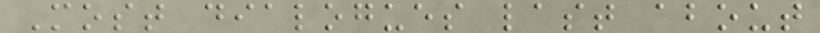Most dialogues last about
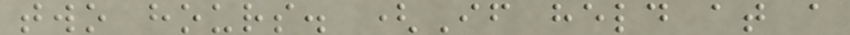two hours. (If held at a
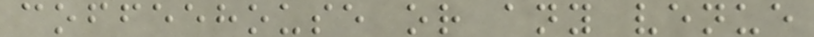coffeehouse or any venue
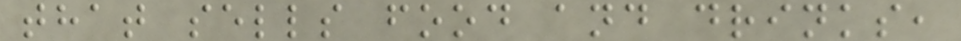that sells food and drinks,
